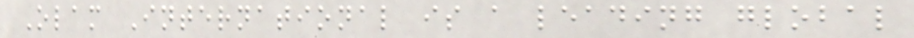Olam International is a leading global
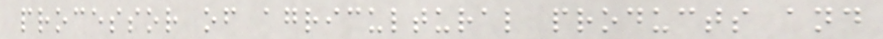processor of agricultural products and
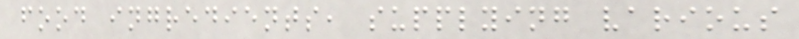food ingredients, supplying various
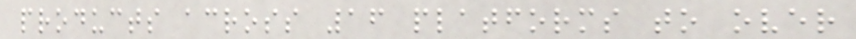products across 16 platforms to over
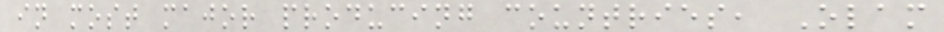in most major producing countries, Olam
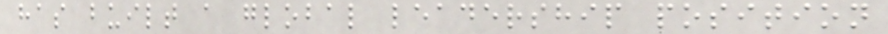has built a global leadership position
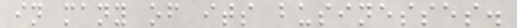in many of its businesses.
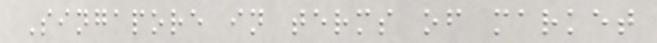Singapore in terms of market
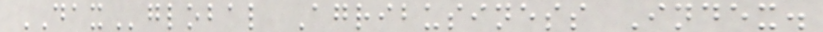DAXglobal Agribusiness Index.
